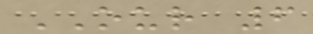OUR 6
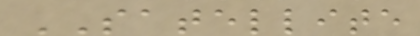SATELLITE
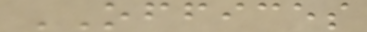OFFICES
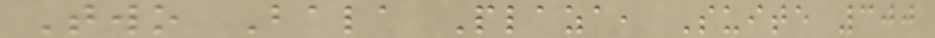Two Bala Plaza, Suite 300
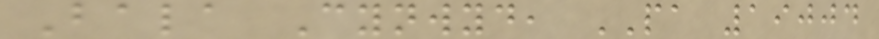Bala Cynwyd, PA 19004
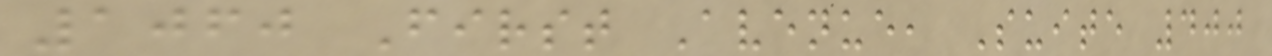1060 First Avenue, Suite 400
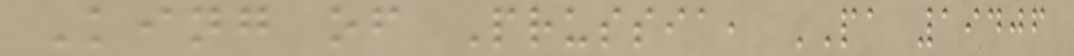King of Prussia, PA 19406
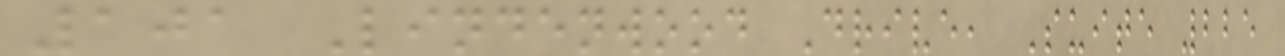101 Lindenwood Drive, Suite 225
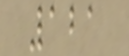121
